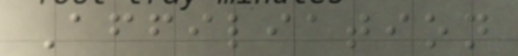Affiliation
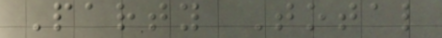Party Total
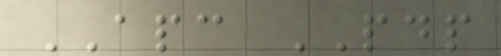APC PDP
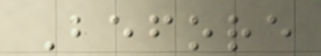Before
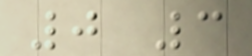0 3
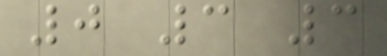0 3 3
